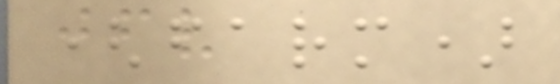(farm)
